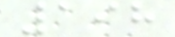198
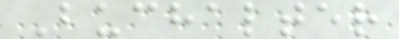Buchalter
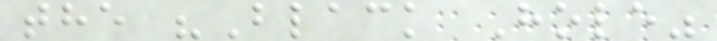the "Black Hole"
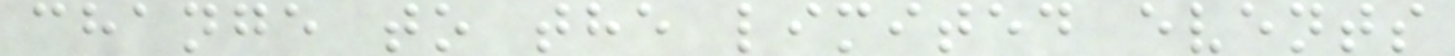change to the limited events
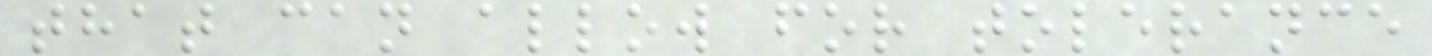that can allow for tolerance
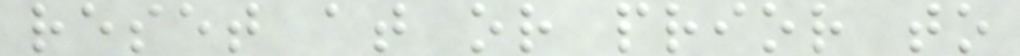reset at or prior to
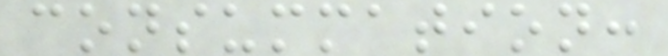consummation:
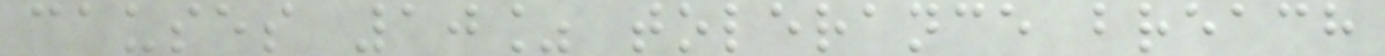causes 10% tolerance breach
